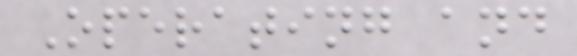Operating and
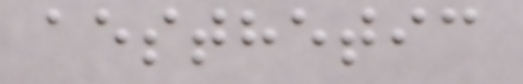aesthetic
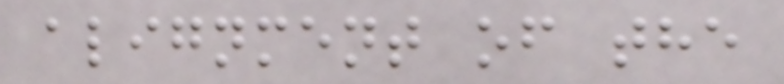alignment of the
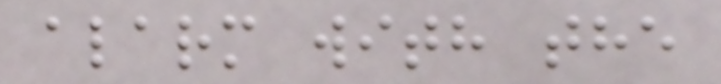alarm with the
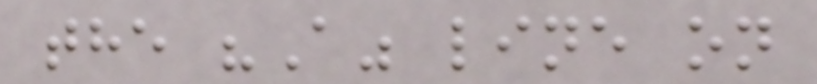the "A" line on
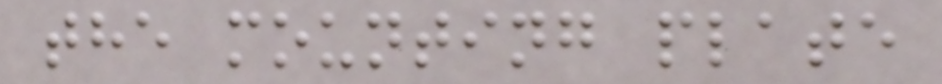the mounting plate
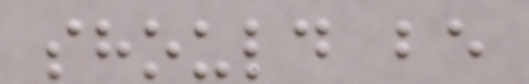should be
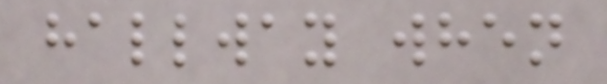hallway when
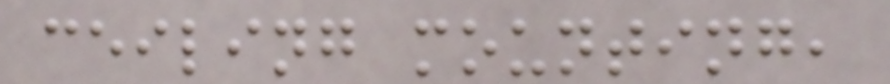ceiling mounting,
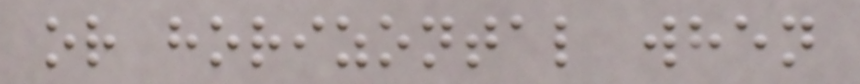or horizontal when
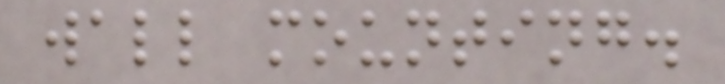wall mounting.
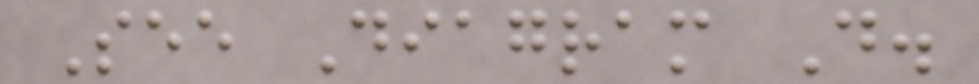See Diagram D.
